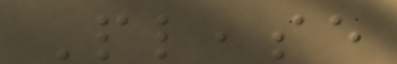Please
